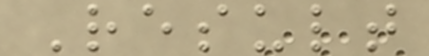Result
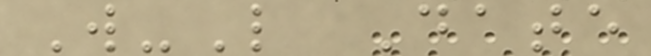W-L Date
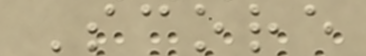Score
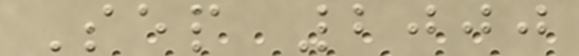Sep 2000
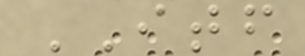ITF
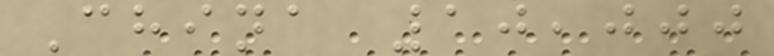China 10,000
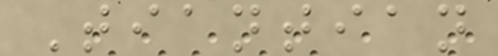Tiantian
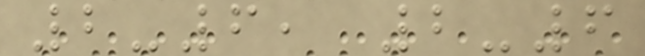2-6, 2-6
